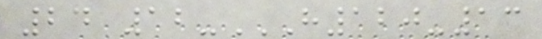24 12-H120-13
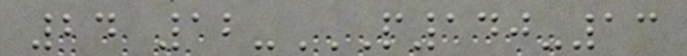24 12-P140-13
